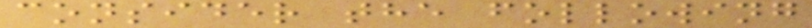consider the following
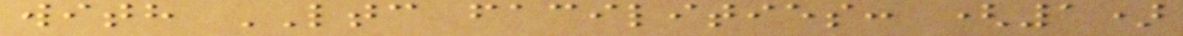with LTC facilities: (1)
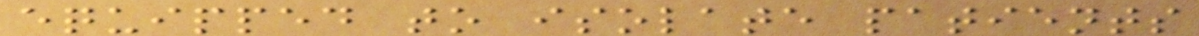equipped to isolate patients
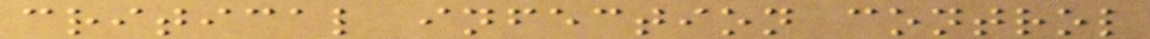critical infection control
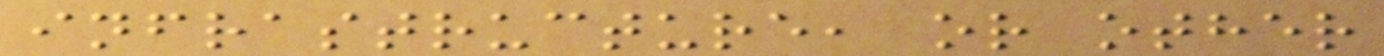infrastructure, or other
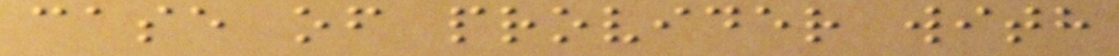case of provider with
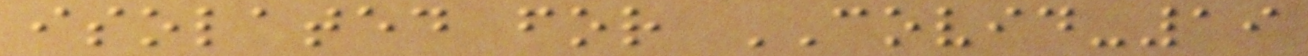isolated for COVID-19
